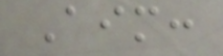Aim:
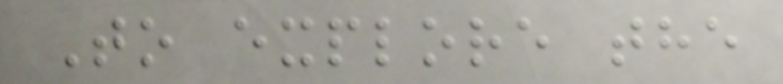To explore the
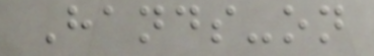Hands-on
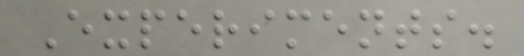Experiments.
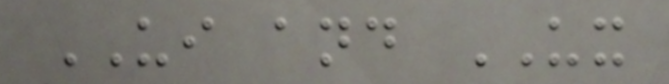UI and UX
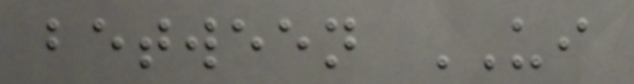between UI
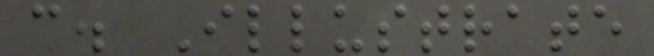c. Illustrate
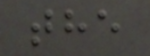the
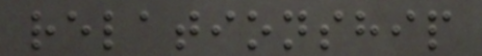relationship
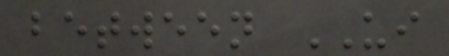between UI
